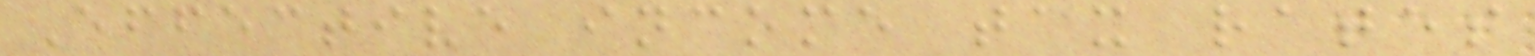Effective income tax rates
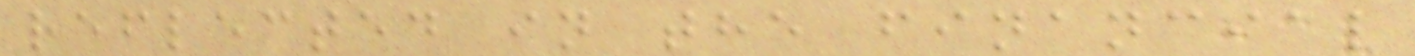reflected in the financial
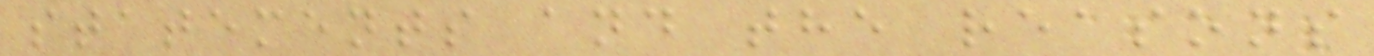statements and the reasons
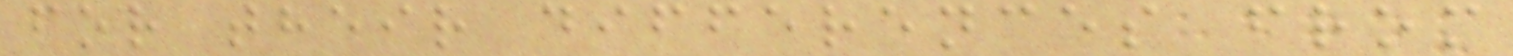for their differences from
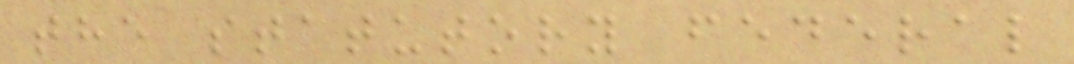the statutory federal
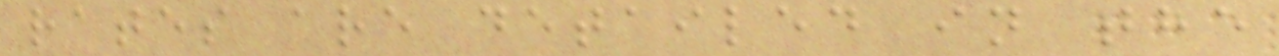rates are detailed in the
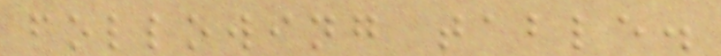following table.
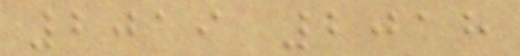2019 2018
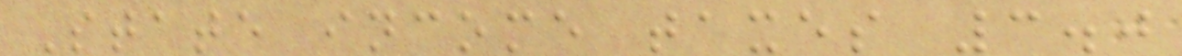State income taxes 3.0
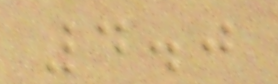4.0
